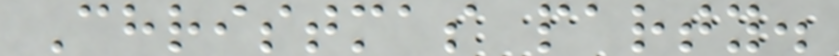Christmas party.
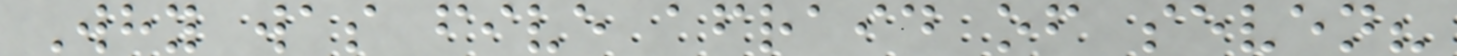Why was five afraid of seven?
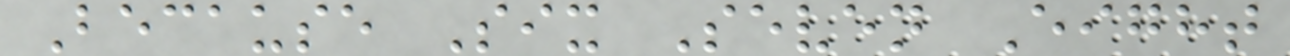Because Six Seven Eight
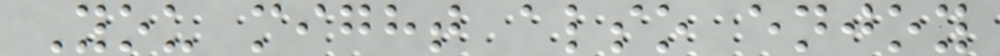You might also enjoy
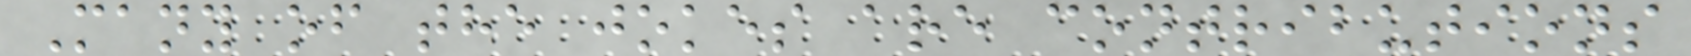Many of the jokes are contributions
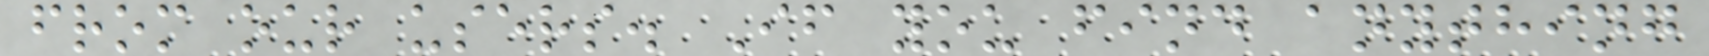from our users. If you find anything
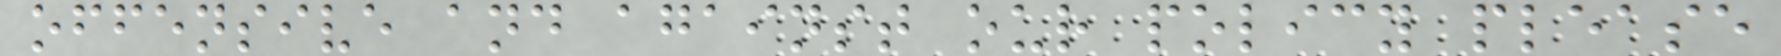offensive and against our policy please
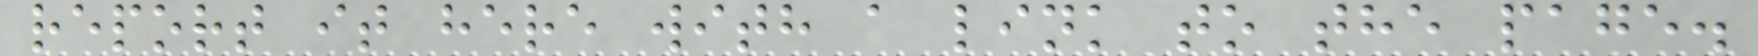report it here with a link to the page.
